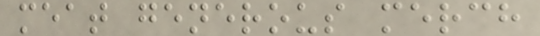meat generous merch
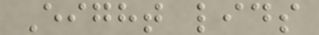Eight lids
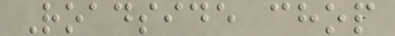Roadside chop
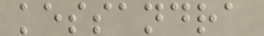kessandra
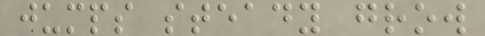jumps steady grow
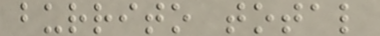burrito total
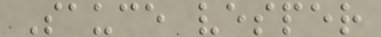Sauce vesper
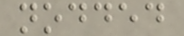nodded
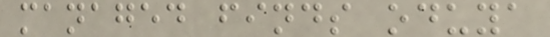managed finds oduya
